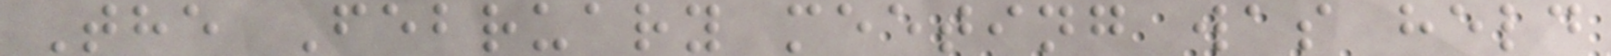The February meeting was held
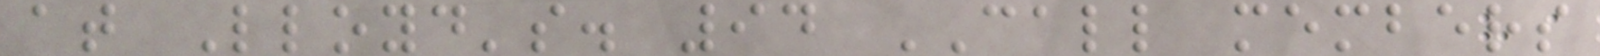at Lloyd's. 94 CALL members
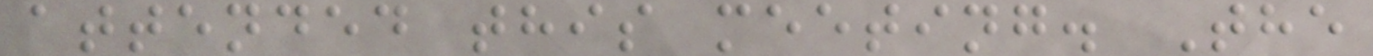attended this meeting. The
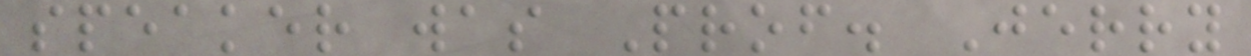speaker was Prof. Jerry
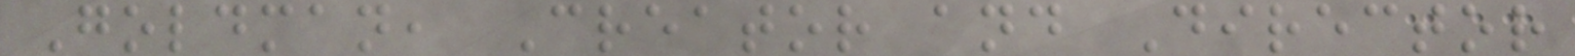Goldman, Creator and Director
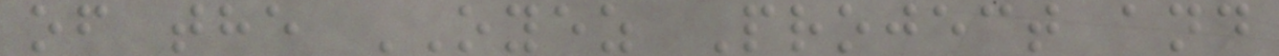of the OYEZ Project and
